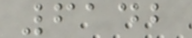6142
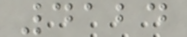4124
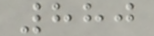880
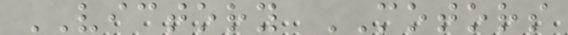VICTORY MOTORS
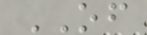OF
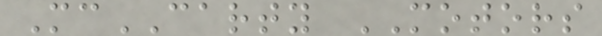McCARTY MOTORS
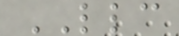LLC
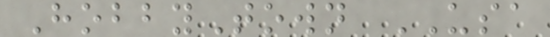HobbyTown USA
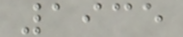1935
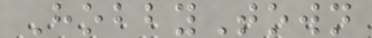HobbyTown
